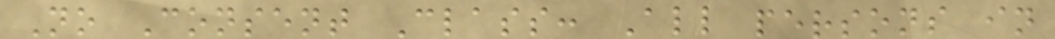No Consent Class: All persons in
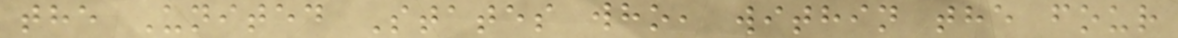the United States who, within the four
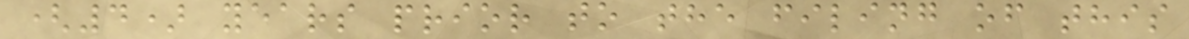(4) years prior to the filing of this
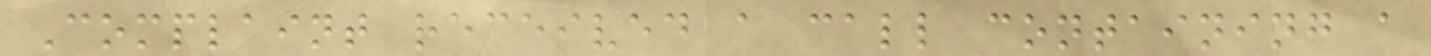Complaint received a call containing a
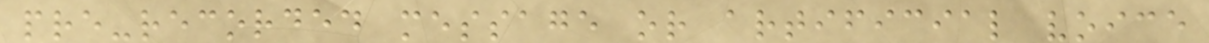pre-recorded message or artificial voice
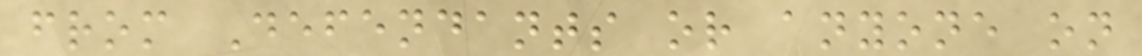from Defendants or anyone on
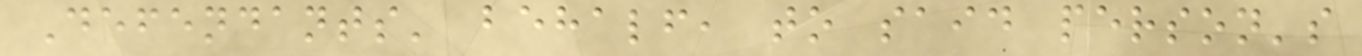Defendants' behalf, to said person's
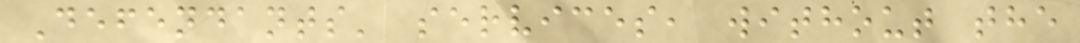Defendants' services, without the
